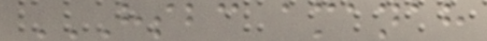HSBC AMANAH
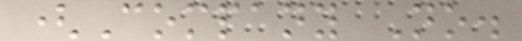(Company No.
